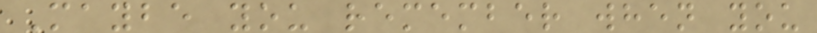Maybe you remember when you
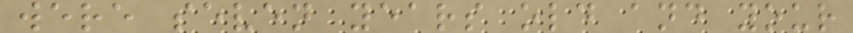were seven years old and your
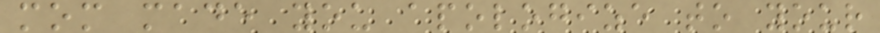mom made you apologize to your
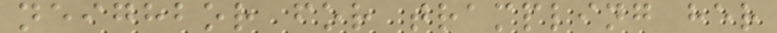neighbor for trampling her
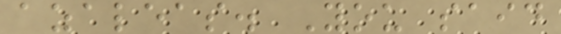azaleas. You said
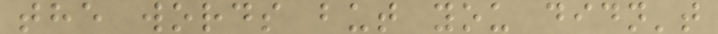the words but you didn't
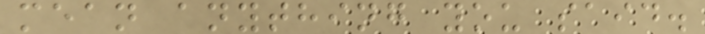mean anything you said.
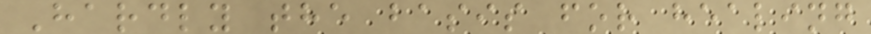Hardly the basis for healing
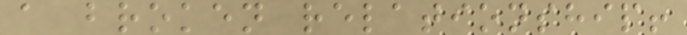a broken relationship!
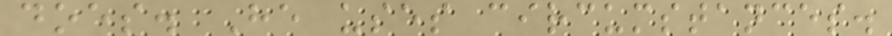does. He uses circumstances.
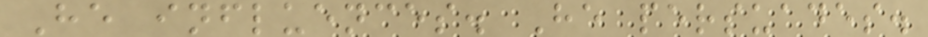He influences. He persuades.
